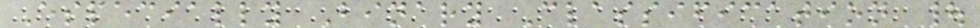Especially Binary Classification |
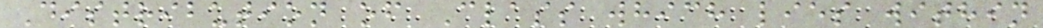Distribution of Class which lies within
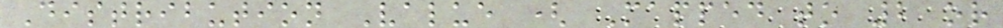Distribution Value ( Mapped to 2 or
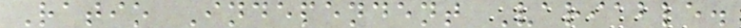Ratio Independent Variable.
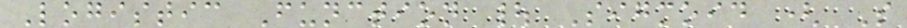Logistic Function | Sigmoid ( S
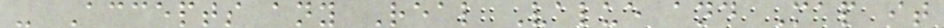- Accepts any Real Value and Map it
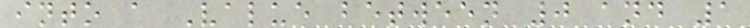into a Value between 0 and 1
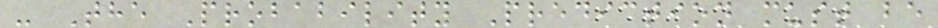- The Probability Prediction must be
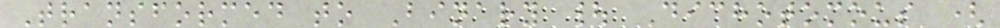Transformed to Binary | Dichotomous (
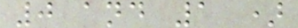0 and 1 )
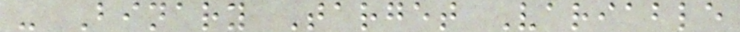- Binary Target Variable
